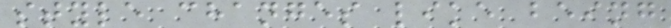style changes like being
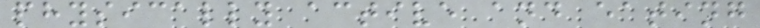physically active and eating
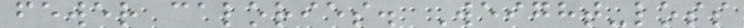fewer calories. Weight-loss
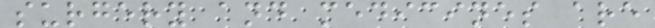surgery and medicines are
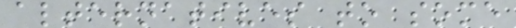alternatives to some
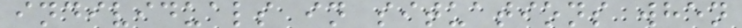individuals in situations when
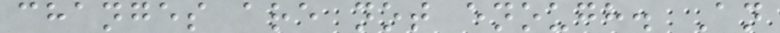changes are not enough. An
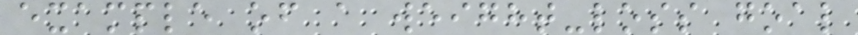example of a weight-loss goal
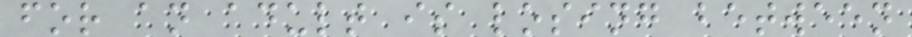for an adult is losing between
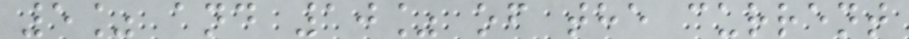5% and 10% of the current
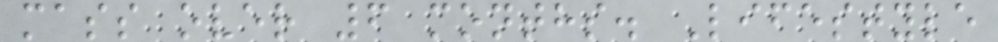mass over 6 months. Lifestyle
